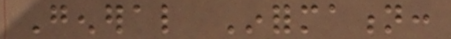General Information:
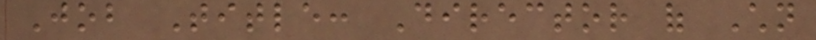Job Title: Director of Children
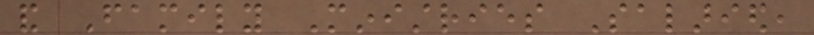and Family Ministries Salaried,
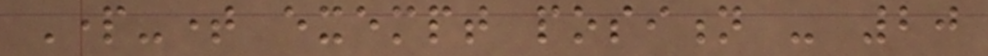Part-time exempt position - 20
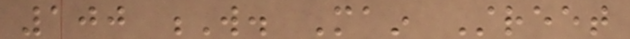100 W. Main Street
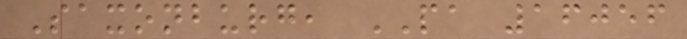Saxonburg, PA 16056
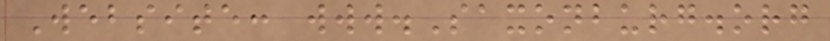Website: www.Saxonburg.org
